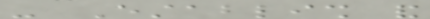- Establish and
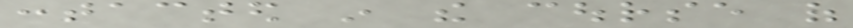contacted in the course of
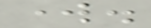work.
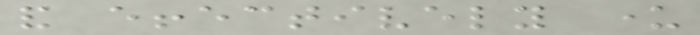and effectively under
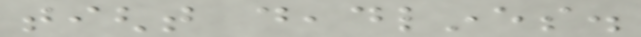tight deadlines.
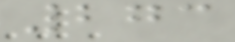273
